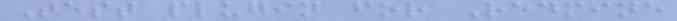Test plugin for Redmine
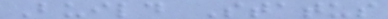Build Status
